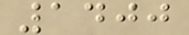1400
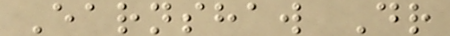Earnshaw Dr
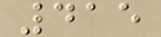415
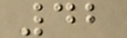42
